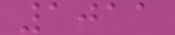1011
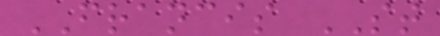FRANCIS ST
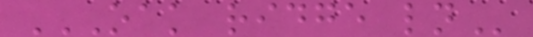OAK RIDGE LN
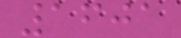1601
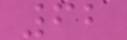62
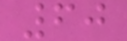60
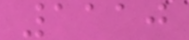1110
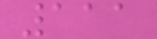111
